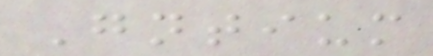Gntium
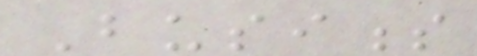Business
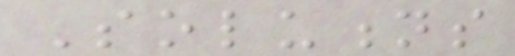Solutions
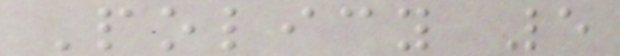Policy 5
